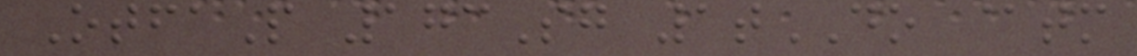OtfaP 173Sg 1tDO @tm
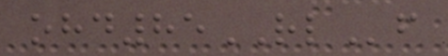ohd85RLf
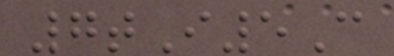7tI5C
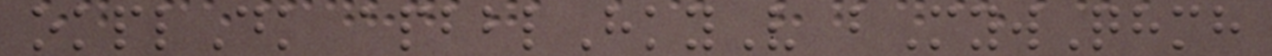okplDk apbblHkyV bMywQhmh
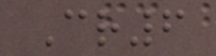Cr6
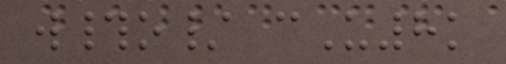w#o/ cU8k
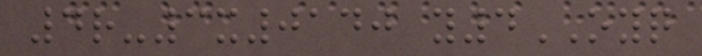4r-3x0140 y4OYQ
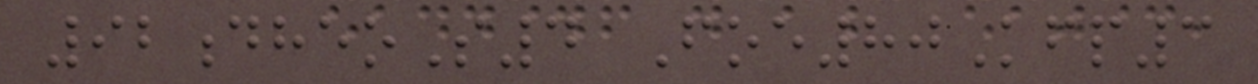92dheoS4 Foe80Kfp3
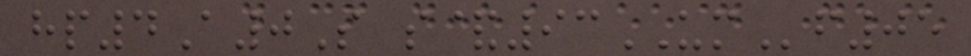hp4A0S s&93UMf05
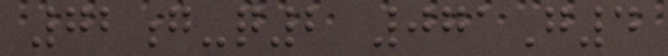72g-q2 071G4
